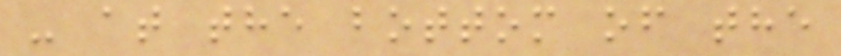- at the bottom of the
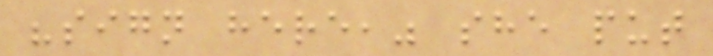"sign here," she put
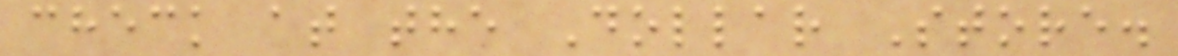check at the Dollar Store.
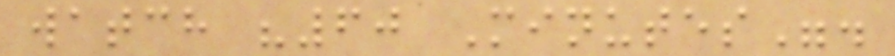watch "60 Minutes".
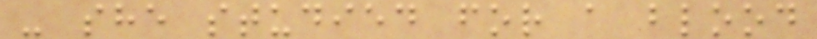- she studied for a blood
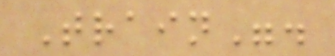Train".
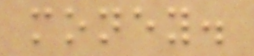money.
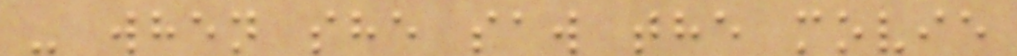- when she saw the movie
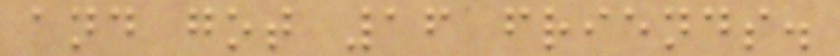and got 16 friends.
